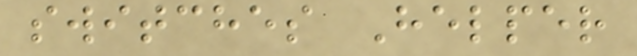switches Helper
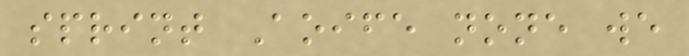sprint Aoife none we
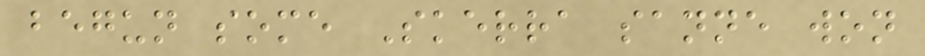begun some Skerra sanne won
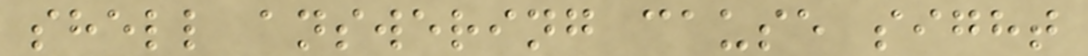shell answering cause sight
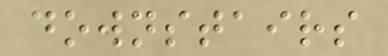downstairs
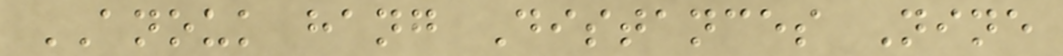ANOUK hang Distances Nine
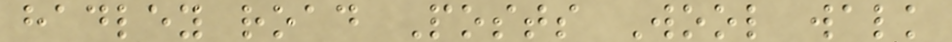hadley road Posts Wool walk
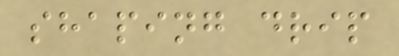shaping drip
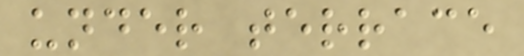under terrace
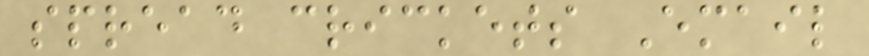spread crickets Email
